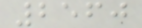2560
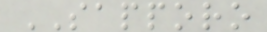SAPPORO
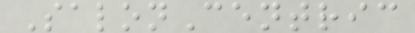SalonCentric
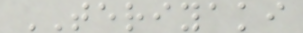TERIYAKI
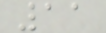11
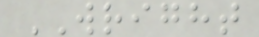WRIGHT
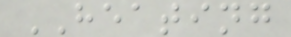HEATING
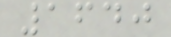1640
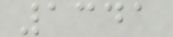1341
